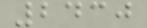2430
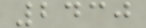2430
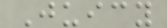Juicy
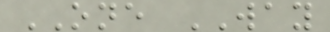ONE WAY
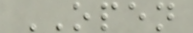OPEN
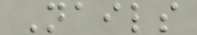Nails
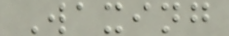Waxing
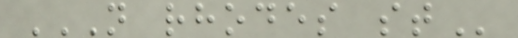N RHODES ST
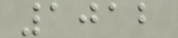1012
